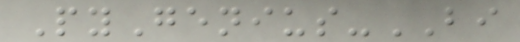PyGenius-BI
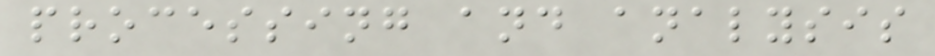processing and analysis
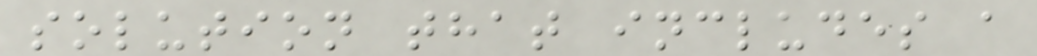solution that includes a
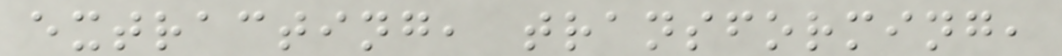extracting, transforming,
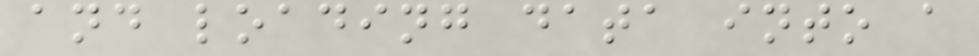and loading data into a
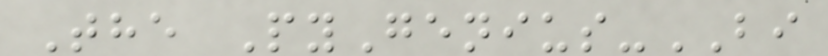The PyGenius-BI
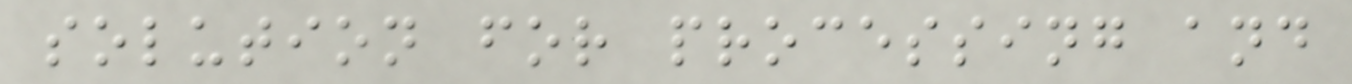solution for processing and
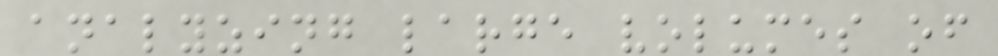analyzing large volumes of
